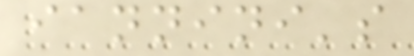iannini's
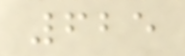625
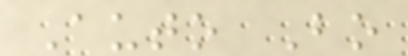Auto Bo
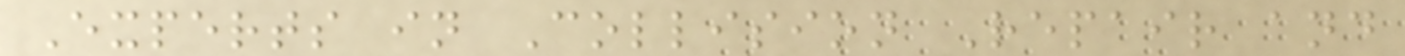Experts in Collision Repair and
